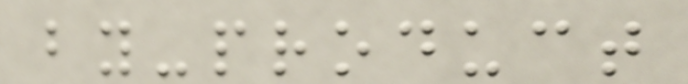by-product
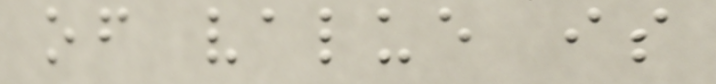of value is
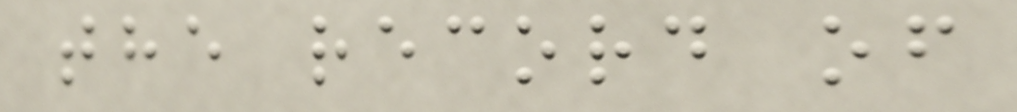the record of
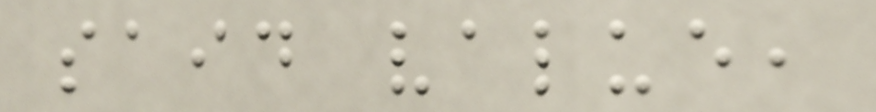said value,
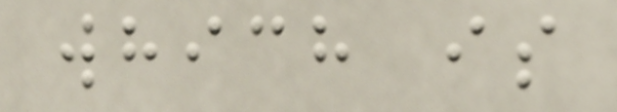which is
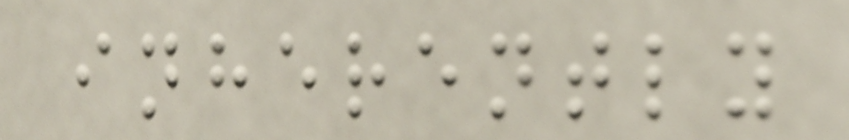inherently
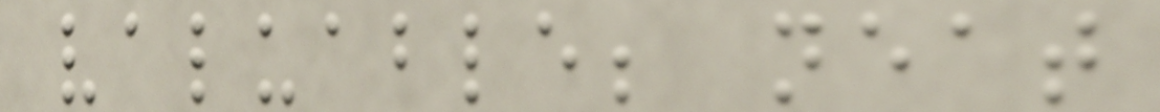valuable; neat
